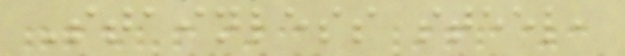Stainless steel,
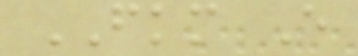FKM E
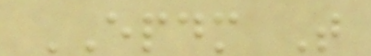EPDM T
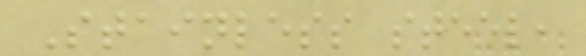Stainless steel,
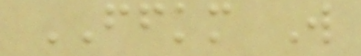FFKM W
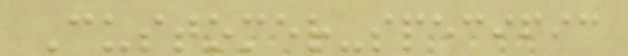Customer-specific
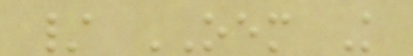/ OEM K
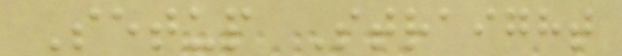Setup Straight
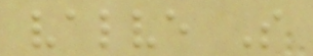valve S
